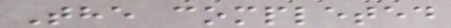The completed
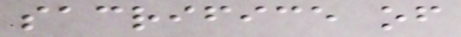sacrifice of
